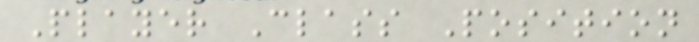Player Class Position
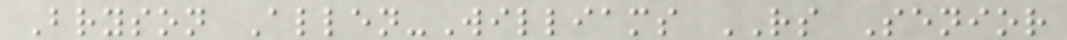Bryson Allen-Williams RS Senior
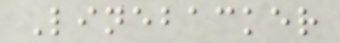Linebacker
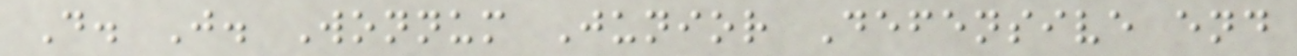D. J. Wonnum Junior Defensive end
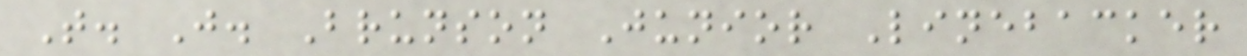T. J. Brunson Junior Linebacker
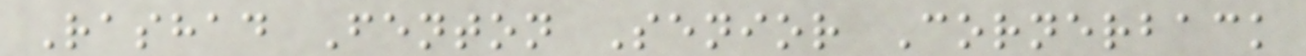Rashad Fenton Senior Cornerback
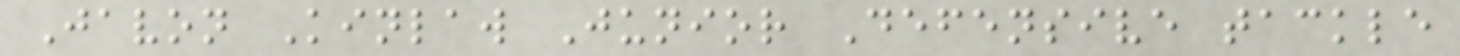Javon Kinlaw Junior Defensive tackle
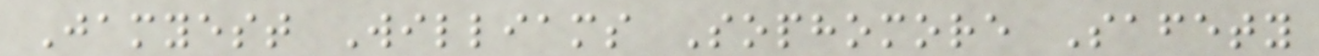Jamyest Williams Sophomore Safety
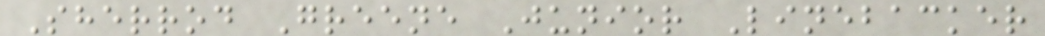Sherrod Greene Junior Linebacker
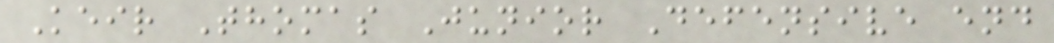Keir Thomas Junior Defensive end
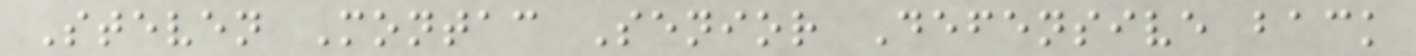Steven Montac Senior Defensive back
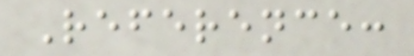Reference:
